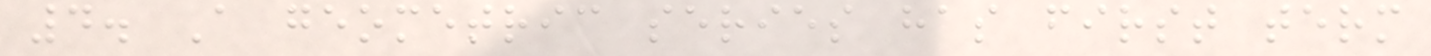4. A geometric series has first term
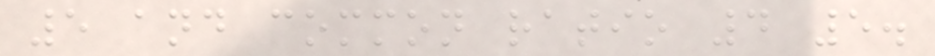5 and common ratio 4 5.
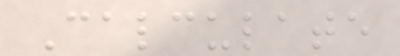Calculate
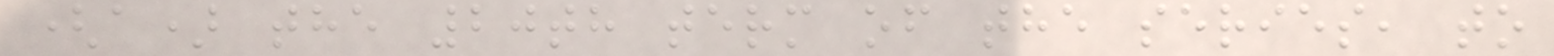(a) the 20th term of the series, to
